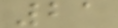21
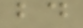bd
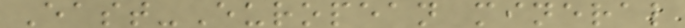East-European mineral
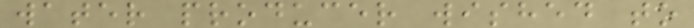water producer wished to
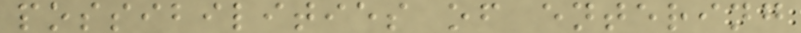possibilities of entering
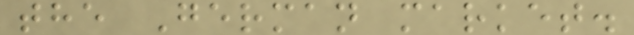the German market.
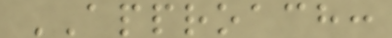APPROACH:
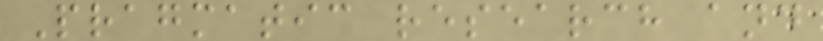Pragmatic research and
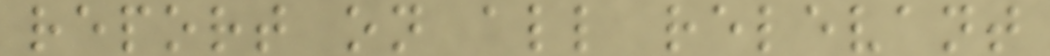report on all relevant
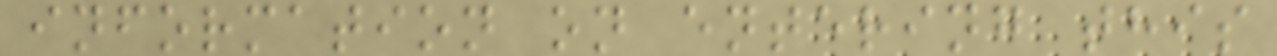information on entering this
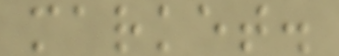market.
